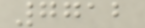7712
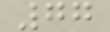77
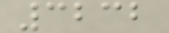3232
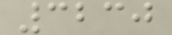3230
